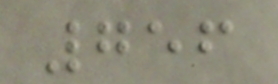756
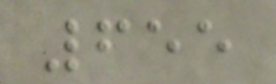655
